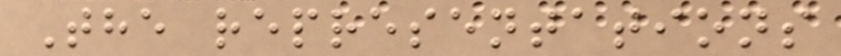The representations
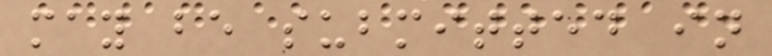may be submitted in
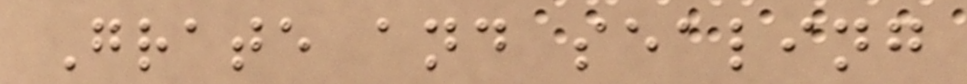Grate and sealing
